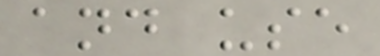and use
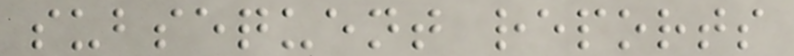subsequent reports
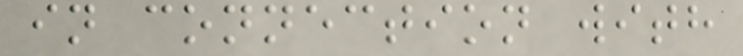in connection with
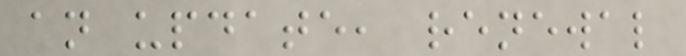an update, renewal
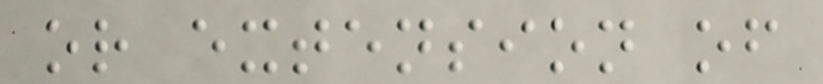or extension of
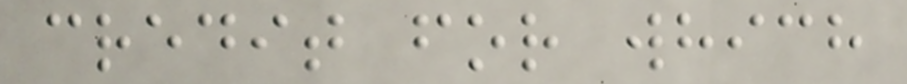credit for which
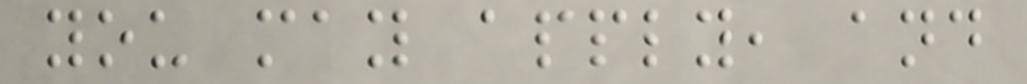you may apply, and
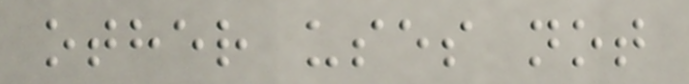other uses not
